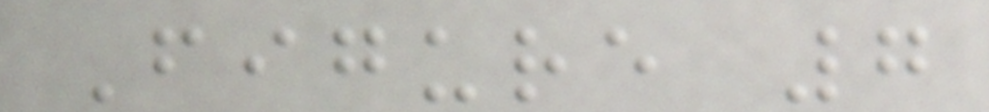Figure 7
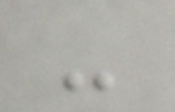-
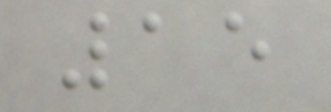15
